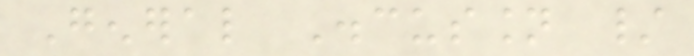General Discussion /
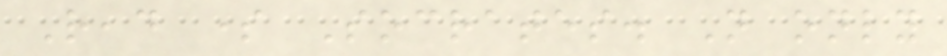Read some Socrates. Not only
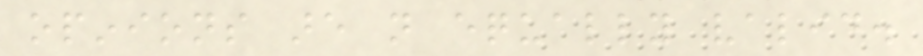opinions are not equally valid.
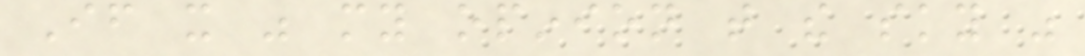If it was my opinion that the sky was
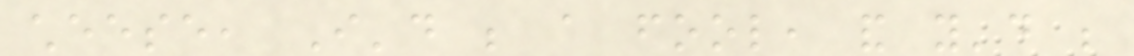cheese, I'd be a fool, and you'd be
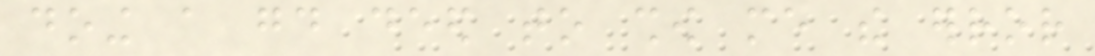doing a good deed to show me the error
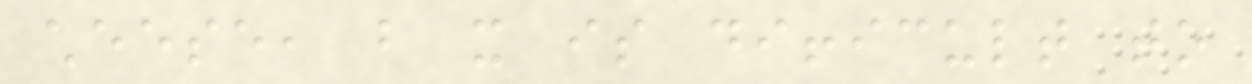cheese, but it is difficult to
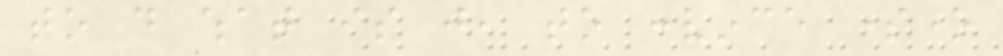to do what is just, to convince someone
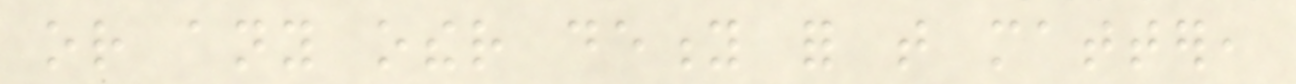or any other deity for that matter,
